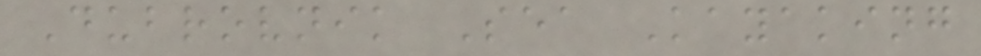Dubrovnik Sea Kayaking
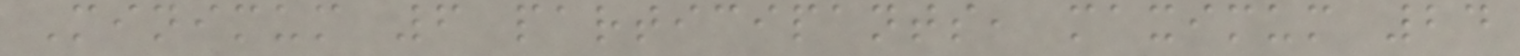Minimum 6 participants, maximum 24
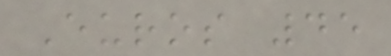Euros 45
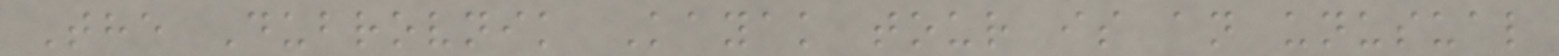The Dubrovnik Kayak tour is an unusual
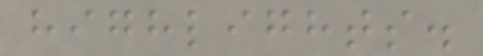highlights.
